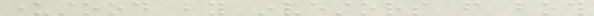understood by investors from both
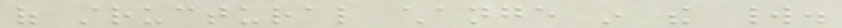of structural change in the world.
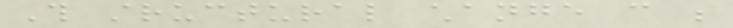This structural change can be
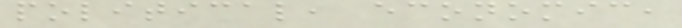political, economic,
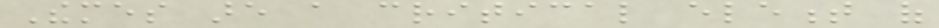Themes are a critical element of
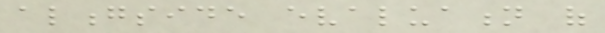alongside evaluation of
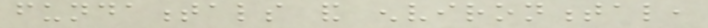fundamentals and environmental,
